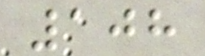108
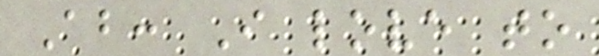About: I love to
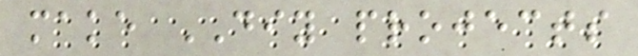make DIY projects
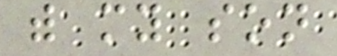with my son
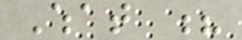What ?
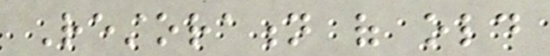Restoration of old
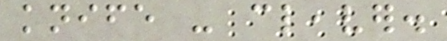knife - cleaver.
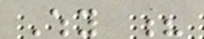Why ?
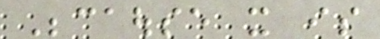Becaouse it is
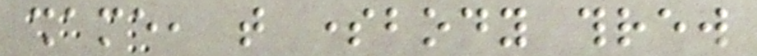shame, that somebody threw
